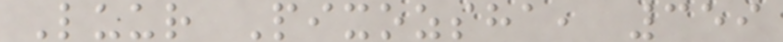Luur Pixozsha, 359
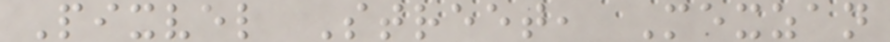Pixvel Street, Mexzan
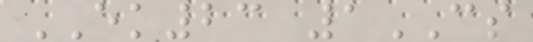EK23 1CS
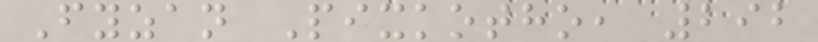Fyzan Pixkotho, 292
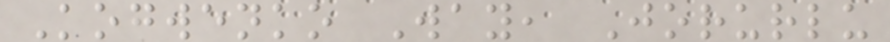Kogwenko Way, Jorurlu
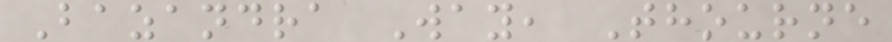Bazandra Way, Thourne
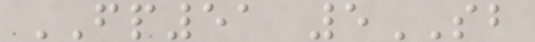FP51 5SB
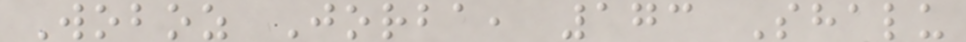Woboz Jorba, 173 Shalu
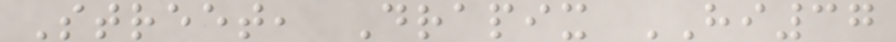Street, Drapix HI37
